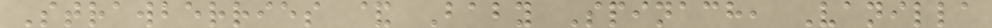Strawberries & Baby Spinach, Vanilla
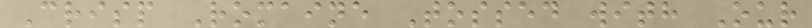Crisp Romaine Tossed with Our
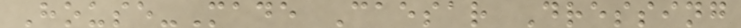House-Made Caesar Dressing
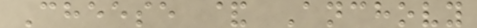Cheese & Anchovy
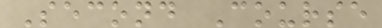Second Course
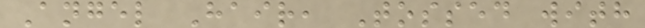Angel Hair, Tossed with
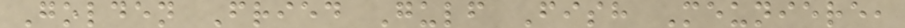Golden Fried Gulf Fish Meuniere,
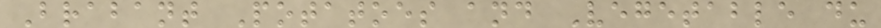Brabant Potatoes and Vegetable du
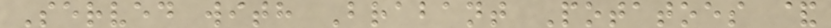Served with Brabant Potatoes &
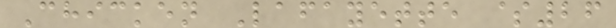Chicken Lafayette $26
